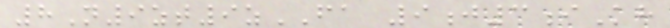8N9zt9zFA 9j3iKh
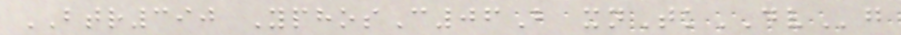BTR390 YphosC06B xnTkDVg
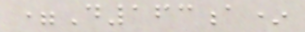=D163a*
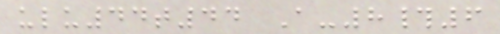ulu44t44 A-8#6
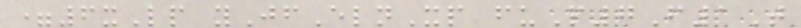=6xLp yJfElnXp fuP7F1T
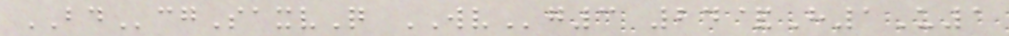BDcgSaxvQ WVg3 24&H1U1
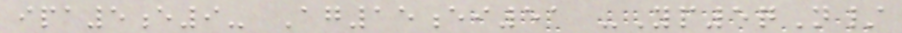ipa5e9- Ag15ei51 -Yp5qN/
